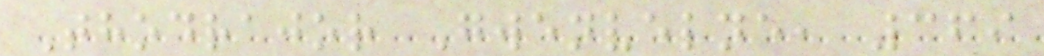Thodrajor Gwenvelne, 369
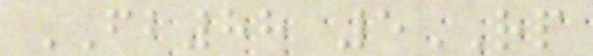FB88 5RP
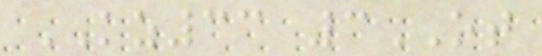KZ33 3OT
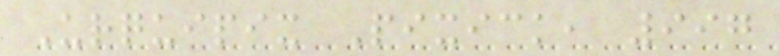Urquipix Pixick, 997
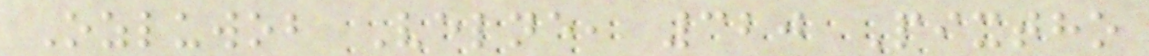Ozluwob Velne, 320 Pixtho
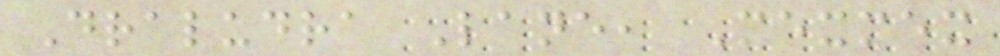Draludra Lane, Mexmex
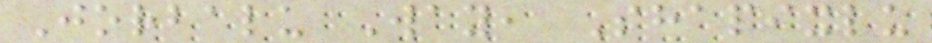Jorbalu Way, Shapixlu
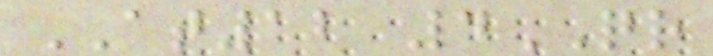AT12 4QR
